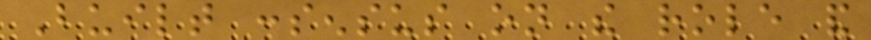Built consensus on the role and
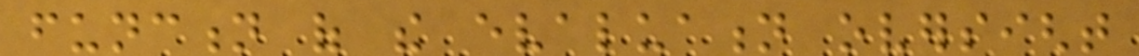function of the evaluation oversight
